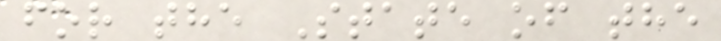for the State of the
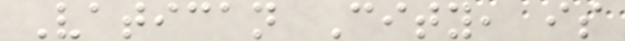Vatican City, is
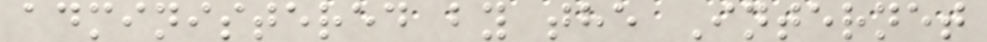administered by the Internet
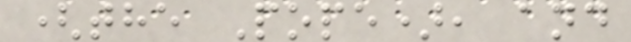(the Pope), and
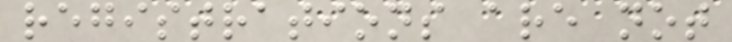registrations are not
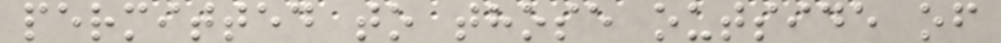permitted to those outside of
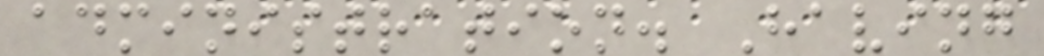administration. Having
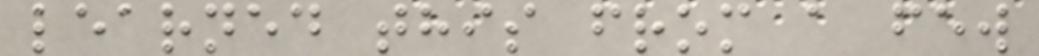learned this from a few
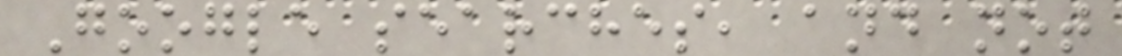Google searches, and not
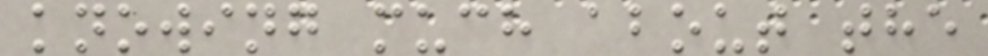knowing much about the
